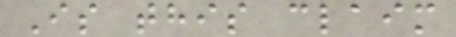Is this claim
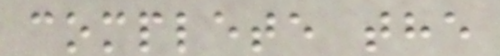complete the
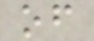of
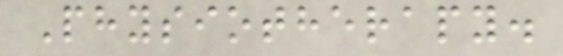Physiotherapy.
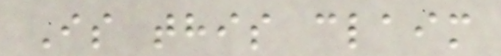Is this claim
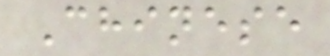Chinese
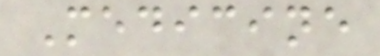Medicine
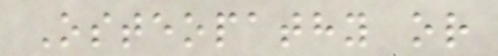Osteopathy or
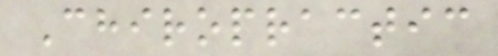Chiropractic
